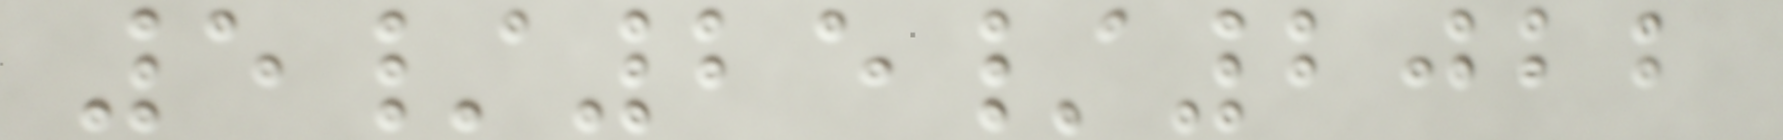5/25/2022
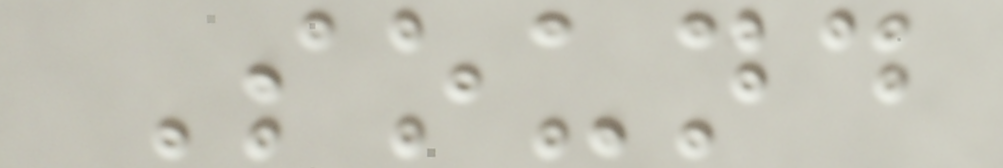Sound
